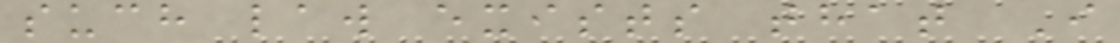such law exists that I
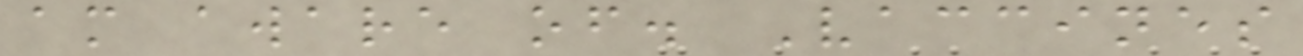am aware of. Vaccines
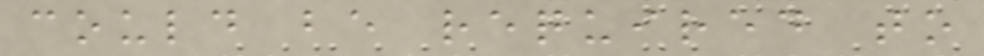could be required to
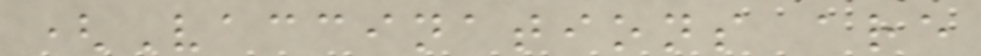(Vaccinations are
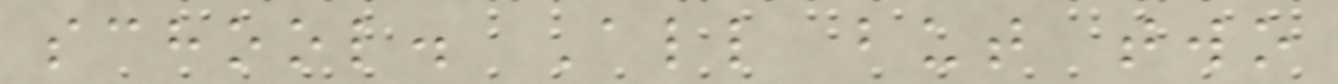school. All but two
